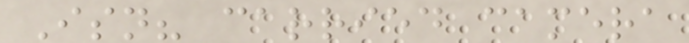Isn? carried camera
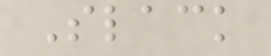Slack
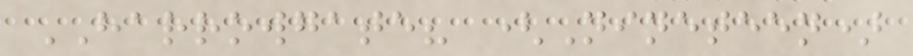HARROWGATE? (Nineteen)
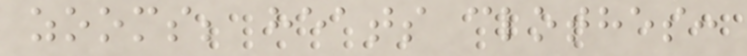zooms; heats clothes:
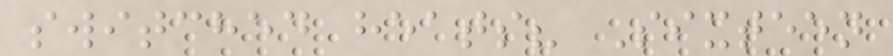switched heats? Sixteen
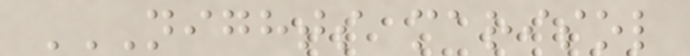NIGHTS MARISOL
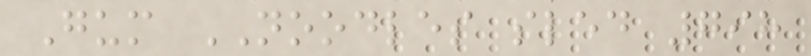Gum NOODLES sled 798
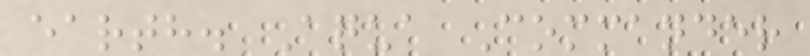earth. Aqua Commander
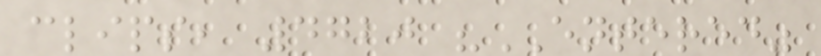clips, 4720 "ENTERED"
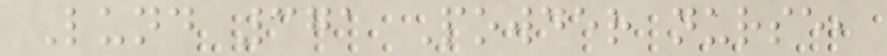Lund 371 Powder nurse,
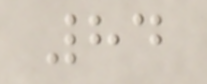84
